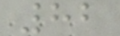82
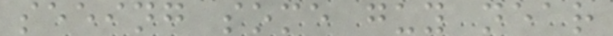seeing some guy near
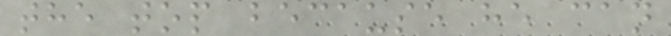the top because he can
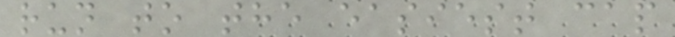run to the easiest cap
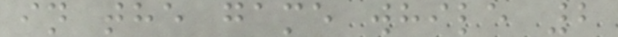in the game while 2
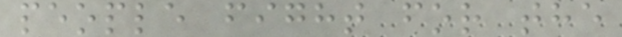people fight for the
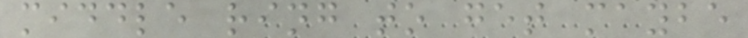middle ring to get maybe
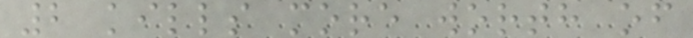2 kills more worth of
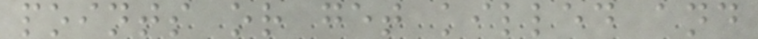points or get killed and
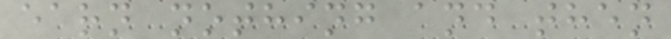earn nothing and then
